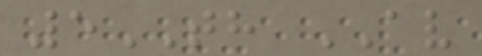5TH AV
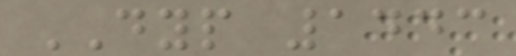DYP 1443
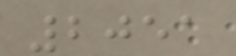2051
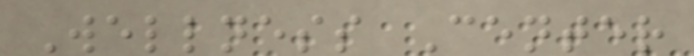Wellness Center
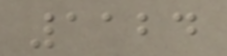1124
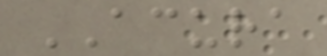ACURA
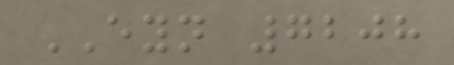EYN 7208
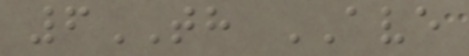6TH AVE
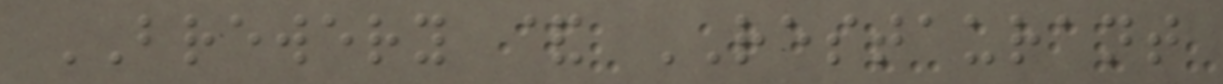BREWERY & RESTAURANT
